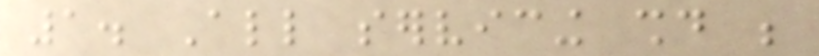1. All servicing should be
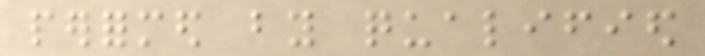performed by qualified
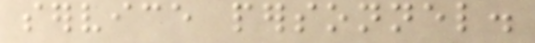service personnel.
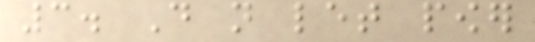3. Do not let power
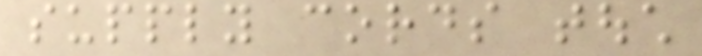supply cords touch
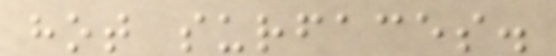hot surfaces.
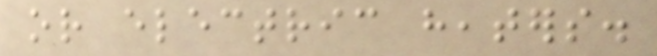or electric heaters.
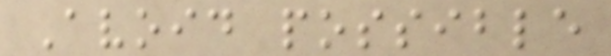Avoid possible
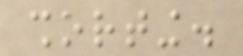shorting.
